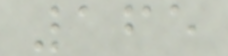165
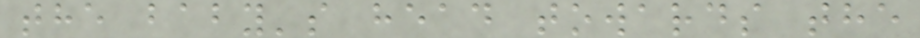the baby's head towards the
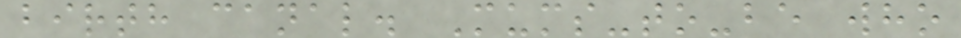birth canal. Mums-to-be who
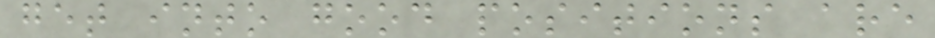get into good positions are
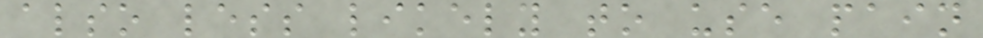also less likely to use pain
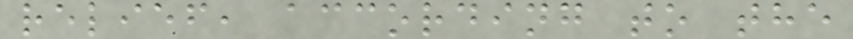relief, according to the
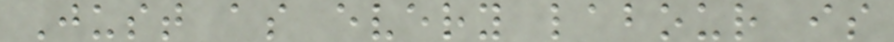Just as every labour is
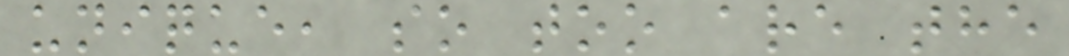unique, so too are the
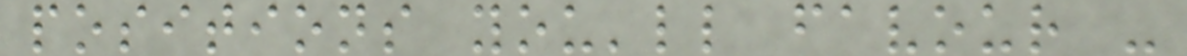positions you'll favour -
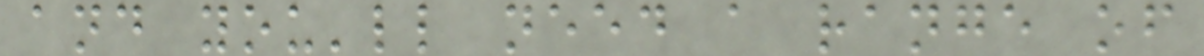and you'll need a range of
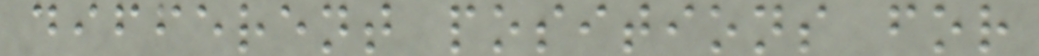different positions for
